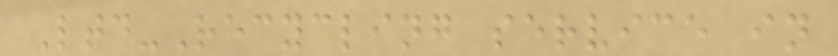Ltd-Recycling service in
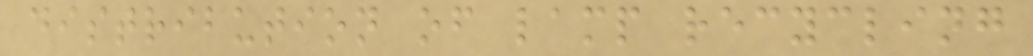distribution of lamp recycling
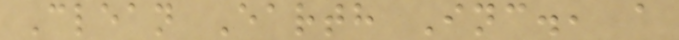Clean Earth Inc., a
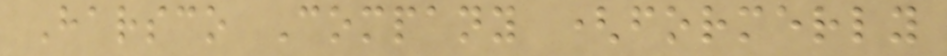Harsco Company (formerly
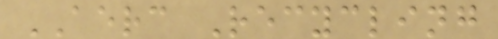AERC Recycling
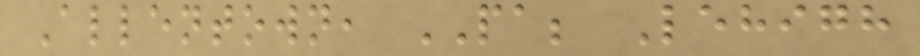Allentown, PA; Lehigh
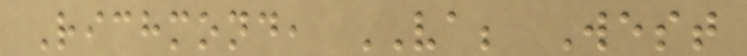Richmond, VA; West
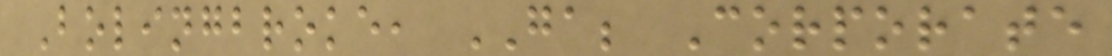Bolingbroke, GA; Corporate
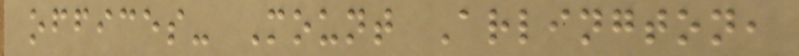offices- Mount Arlington,
